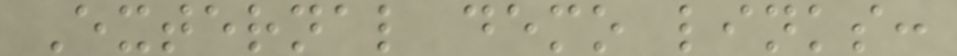External demo links:
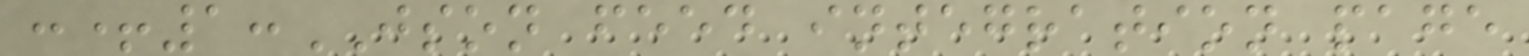:+1:JSON feed integration page
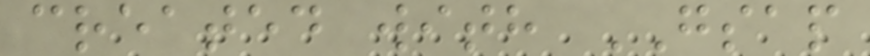created with GSAP
